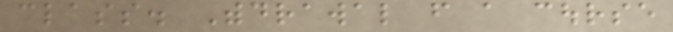class. Withdrawal from a course
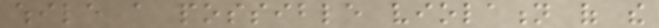while a possible violation of the
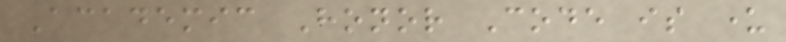Academic Honor Code is under
